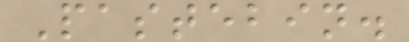Pastebin.
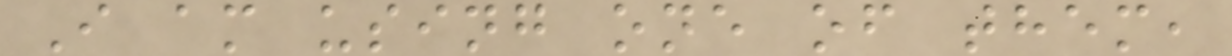I am using one of them,
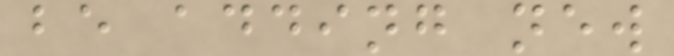be adding new
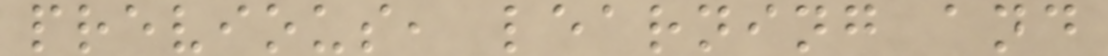previous, learning and
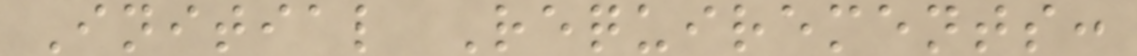Initial Requirements:
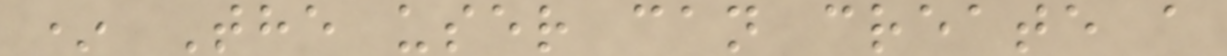* The user can create a
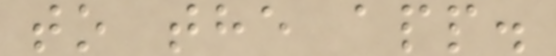to the app.
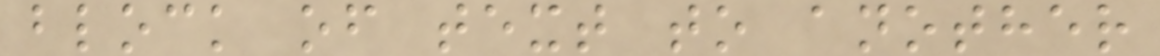block of text to another
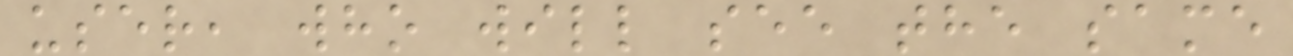user, who will see the same
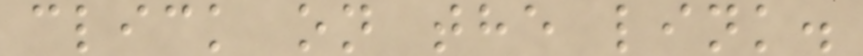click on the link.
